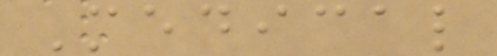Medical
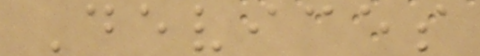Devices
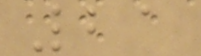21
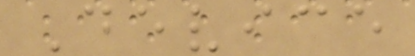Device
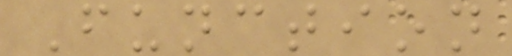Function
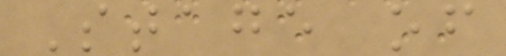Stage of
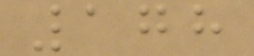178
